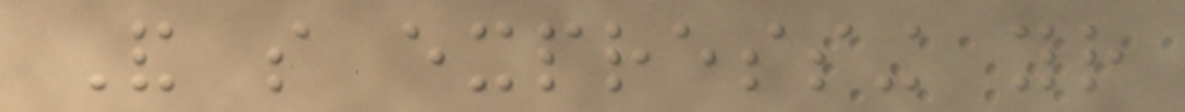And so expressing your
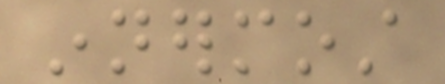innermost
